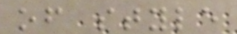of style
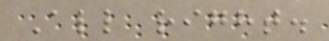All right.
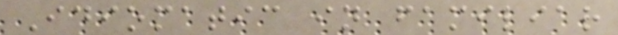Idiomatic in familiar
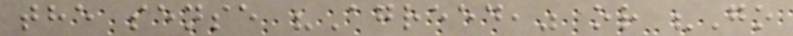the sense "Agreed," or "Go
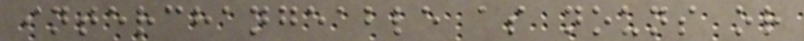interchangeable as nouns or
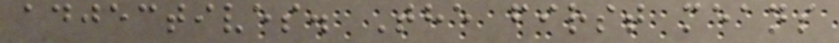adjectives. The first means
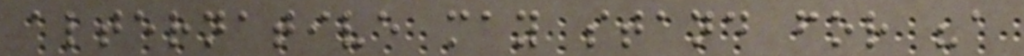alternative may stand for "a
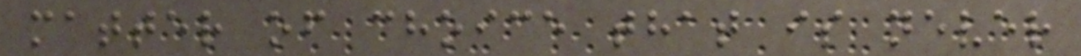matter of choice that is never
